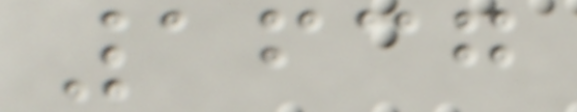1637
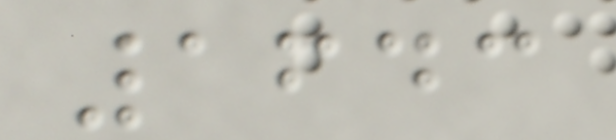1643
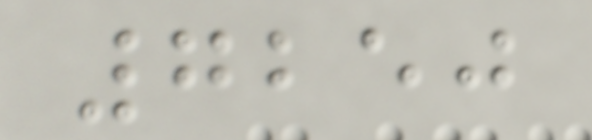7250
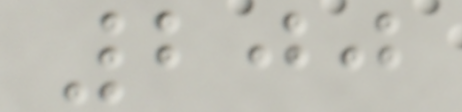200
